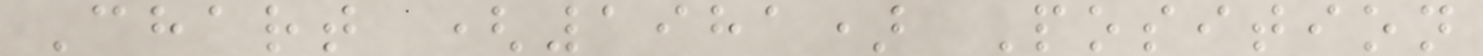Chart (1981) Position
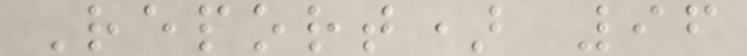Report) 96
